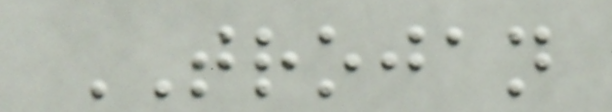TROJAN
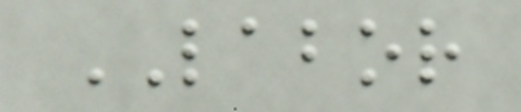LABOR
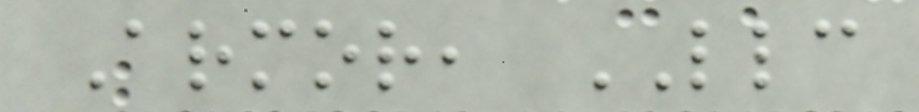Armor, LLC
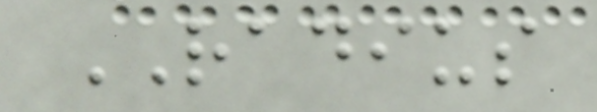RADIUS
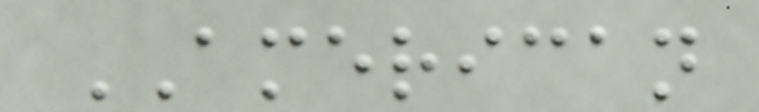AMERICAN
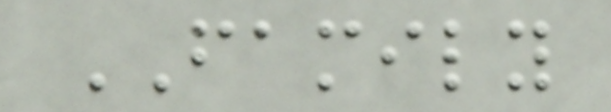FAMILY
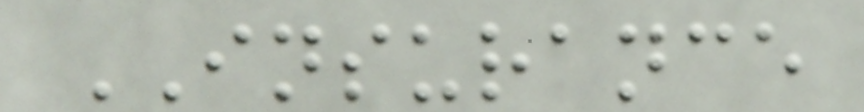INSURANCE
